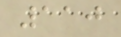110
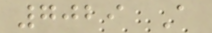7029 A
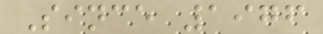Since 1976
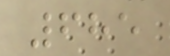685
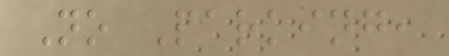No Parking,
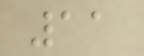11
